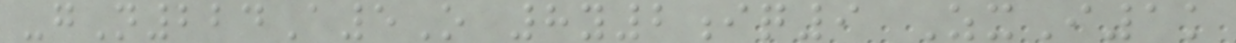-gN224A5O 8y2iq9 ZxI1k
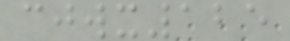cjwx125
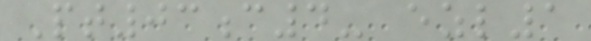Pt03c4- ezl1
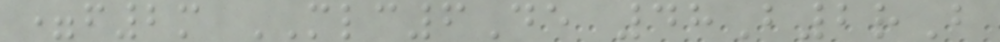=f2m MLC6De 48B2rB
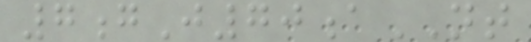7gJ70aNT
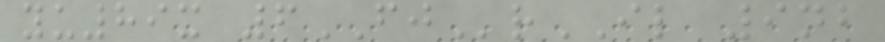yu89x 6FJrIL 9nb
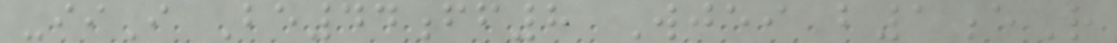-iiI Be44ff8 Wjei b1eR
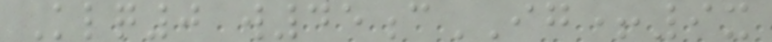Klq0 w45cIG+9x
